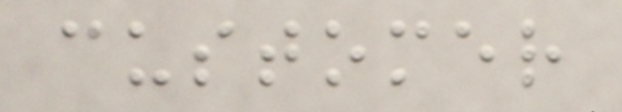customer
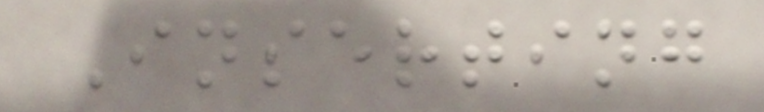Inserting
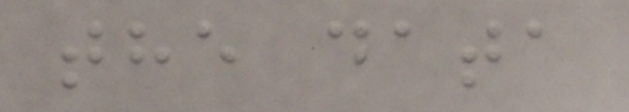the data
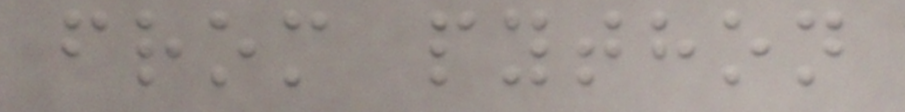from python
